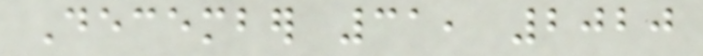December 31, 2020
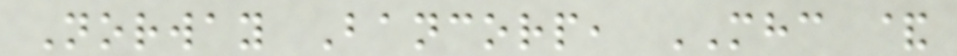Norway Bancorp, MHC &
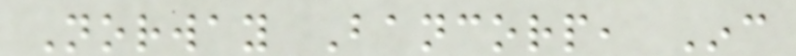Norway Bancorp, Inc
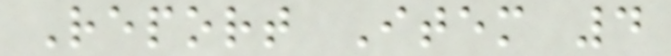Report Item 4
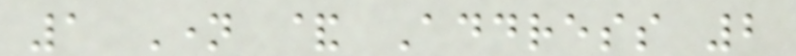1 Name & Address 2
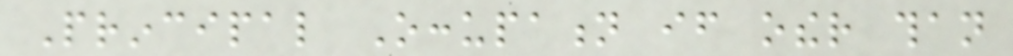Principal Occupation if other than
